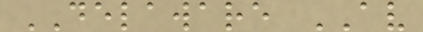DELAWARE AV
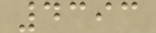4393
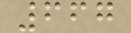667
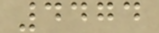4474
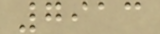7913
